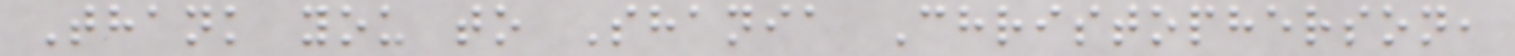Thank you to Shania Christopherson,
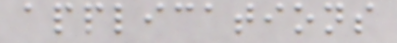applications
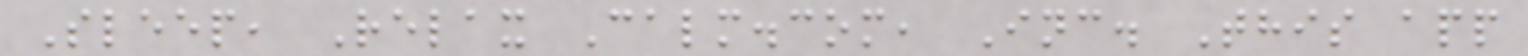Sleep, Relax Calm.com, Inc. This app
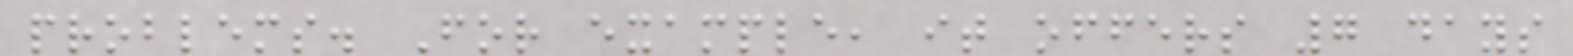problems. For example, it offers 7 days
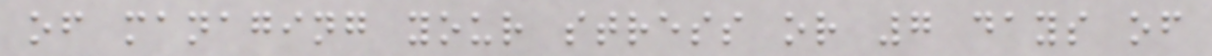of managing your stress or 7 days of
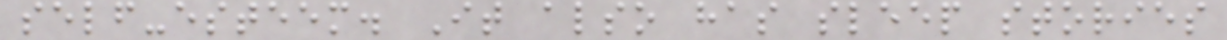self-esteem. It also has sleep stories
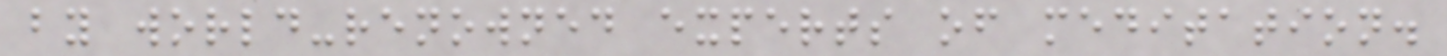by world-renowned experts of meditation.
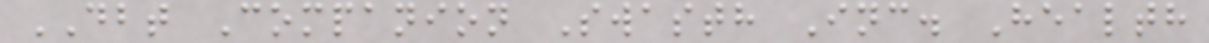DBT Companion Swasth Inc. Health
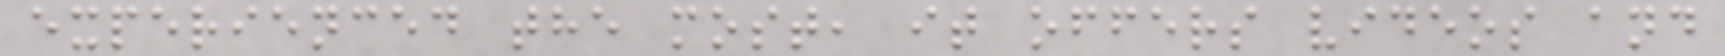experienced the most, it offers videos and
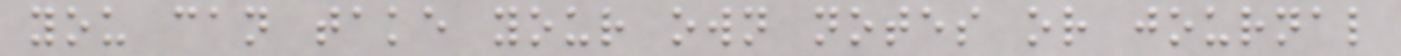you can take your own notes or journal
